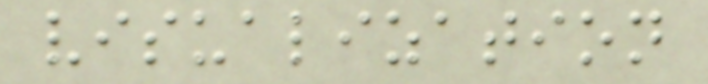visualization
